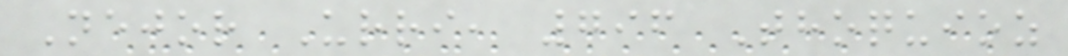Nejor Urri, 796 Thoquioz
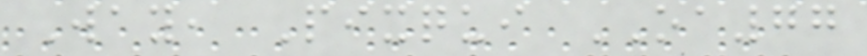Way, Pixqui OA77
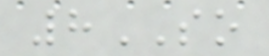8SO
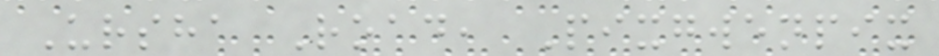Ursha Road, Pixgwenpix
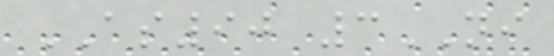AS90 3NI
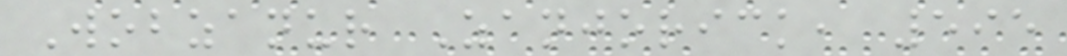Wobzanur Zanjorick, 595
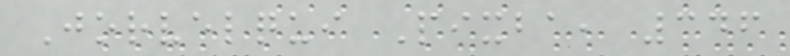Jorvelqui Pixba, 346
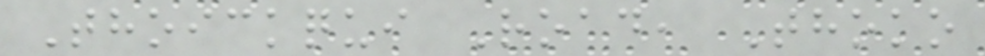Thoickqui Road, Thoko
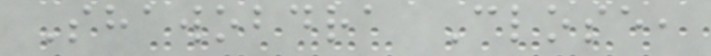Shawobdra Close,
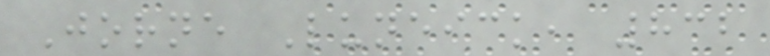Jorne Luneick, 832
